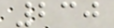230
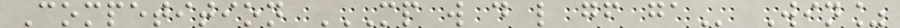Competition MP W D L GF GA Win%
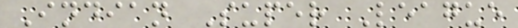Indian Super League
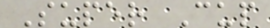Super Cup
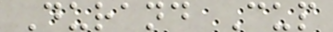Durand Cup
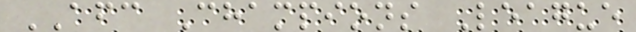AFC Champions League
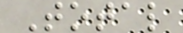Total
